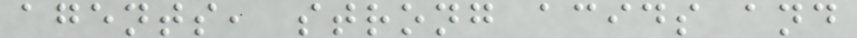agents, strong acids and
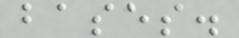bases.
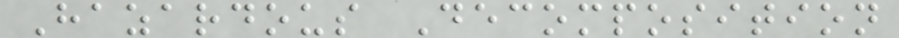Hazardous Decomposition
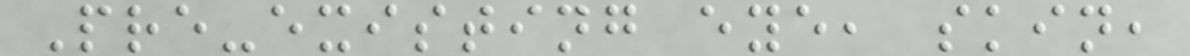Pre-existing eye, skin,
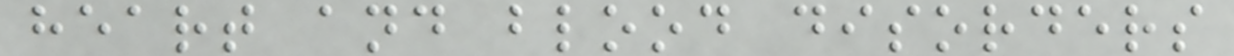heart and blood disorders
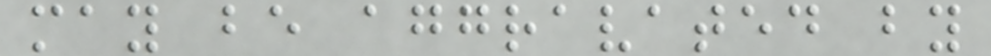may be aggravated by
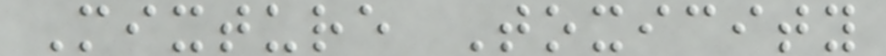Mixture Toxicity
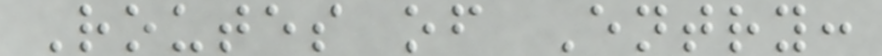Routes of Entry:
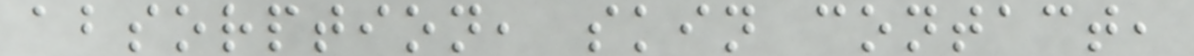absorption, skin contact,
